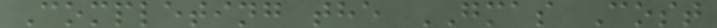Completing the GMAS Cost
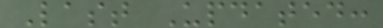Last Updated:
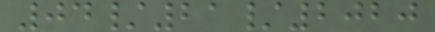04/21/2020
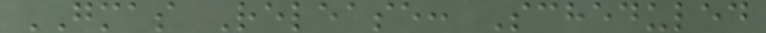GMAS Release: Scheduled
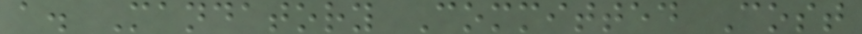a. Mandatory Committed Cost
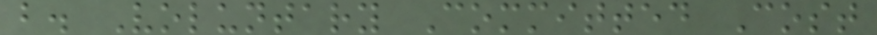b. Voluntary Committed Cost
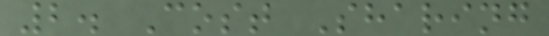2. Cost Sharing
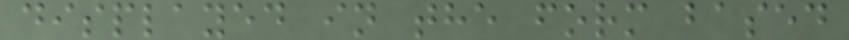displayed in the form based
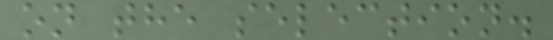on the selection.
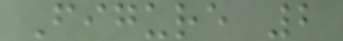Figure 2
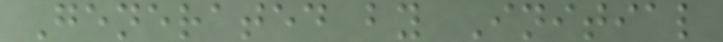Generated by Initial
